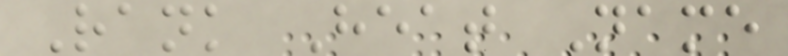Rank Heat Name
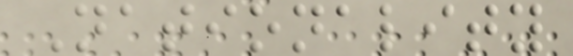Nationality
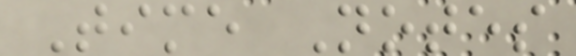Time Notes
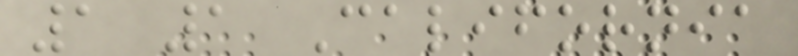1 1 California
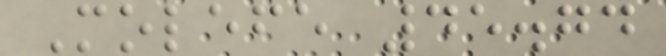Molefe 45.74
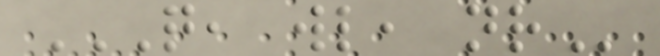Q, WL, NR
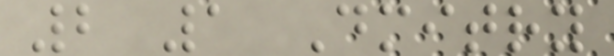2 1 Dmitry
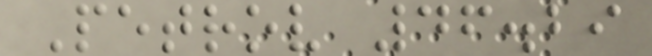Petrov 46.29
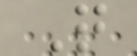Q
